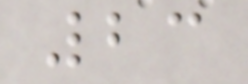23
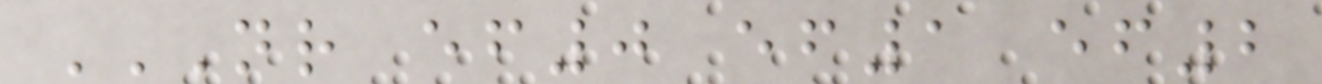NR EF0 EF1 EF2
